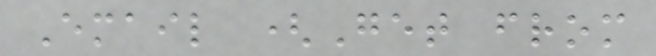Email (Get from
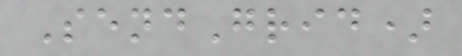SendGrid)
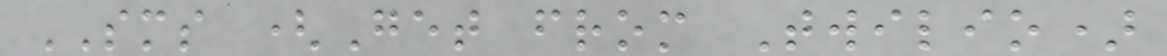SMS (Get from Twilio)
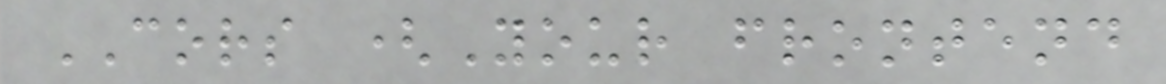CORS (Your frontend
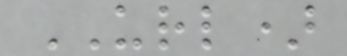URL)
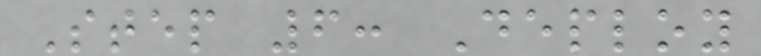Step 6: Deploy
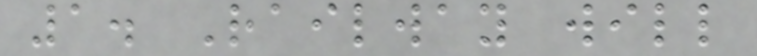1. Railway will
